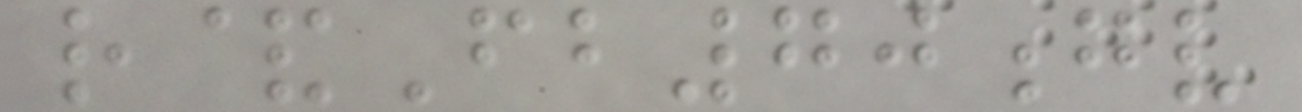r&Fb70gv
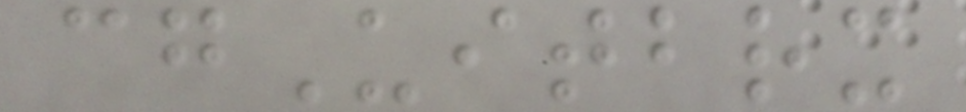cgUitbrx
